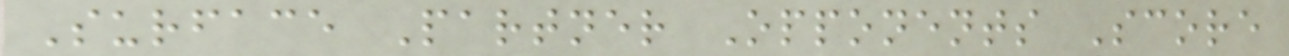Surface Partner Opponents Score
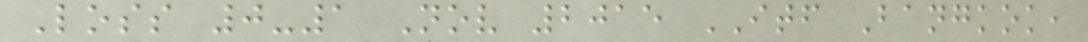Loss 0-1 Nov 2015 ITF Bangkok,
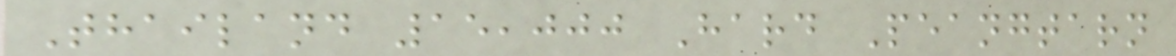Thailand 15,000 Hard Peangtarn
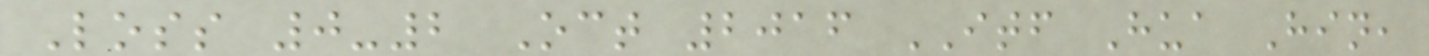Loss 0-2 Oct 2016 ITF Hua Hin,
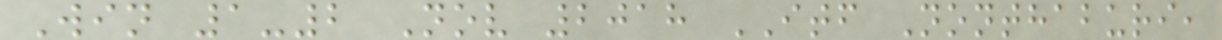Win 1-2 Nov 2018 ITF Nonthaburi,
